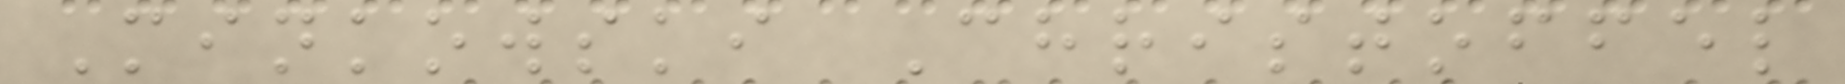Minkowski Christoffel
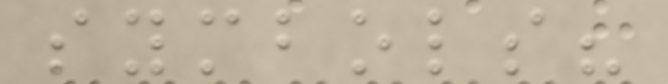symbols?
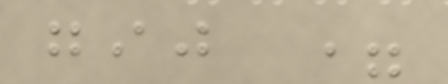gij =
